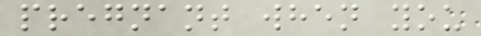pregnant when you
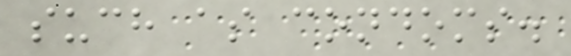such as condoms.
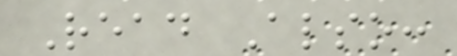Read Also:
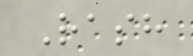Rash
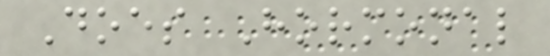Does Hormonal
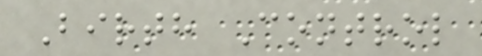Birth Control
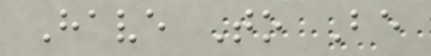Have To Be
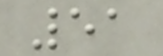51
